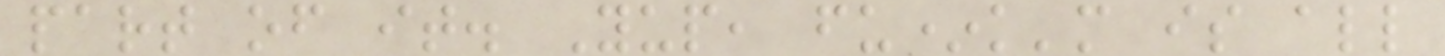part of it. Yup, fu*k'm is all
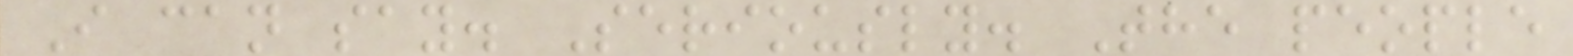I can say. Seriously. The people
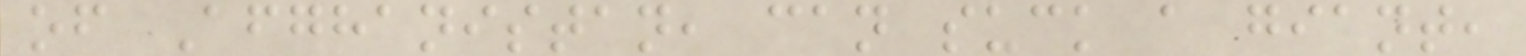of Afghanistan, can suck a giant,
